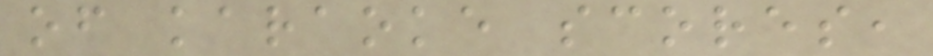of karaoke scores,
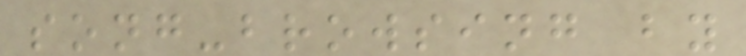song-browsing by
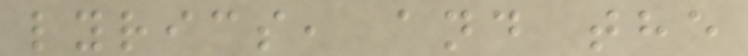lyrics, and the
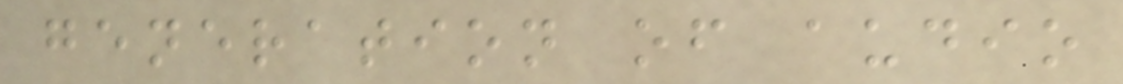generation of audio
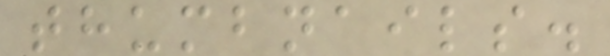thumbnails.
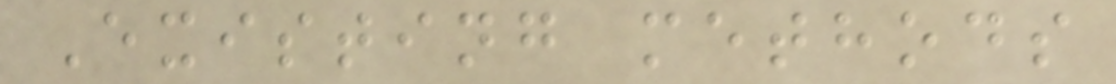Existing methods
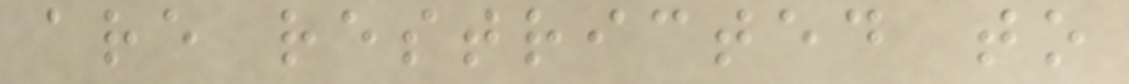are restricted to
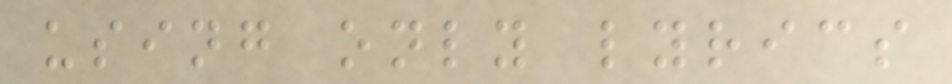using only lyrics
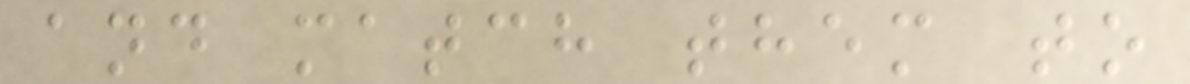and match them to
